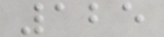125
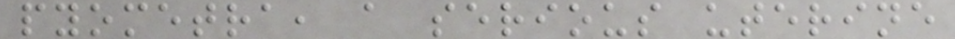pyometra, a serious uterine
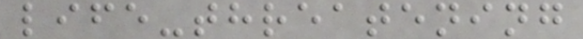life-threatening
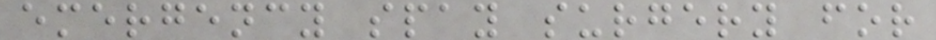emergency spay surgery for
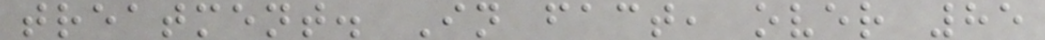treatment. In fact, over 85
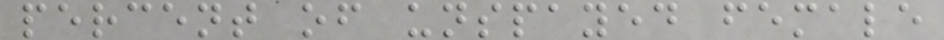percent of unspayed female
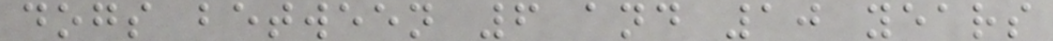dogs between 6 and 10 years
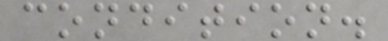condition.
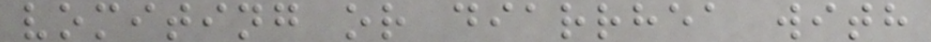vomiting or diarrhea with
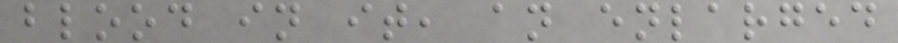blood in it, an enlarged
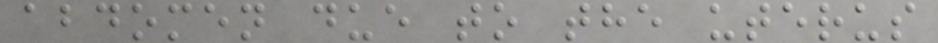abdomen due to the uterus
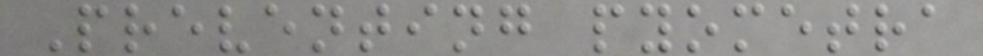Preventing pyometra
